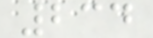234
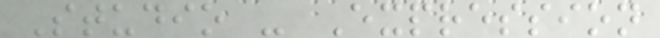Studio - Expression
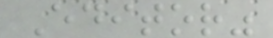Editor"
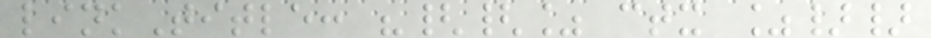linkTitle: "{{% ctx %}}
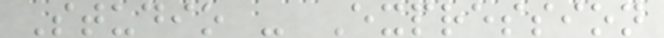Studio - Expression
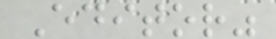Editor"
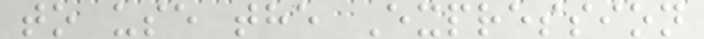to use the Expression
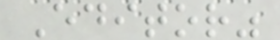Editor"
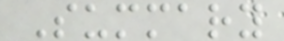Summary
